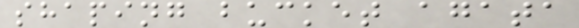shaping bucket agata
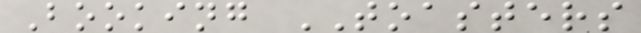Booking TOASTERS
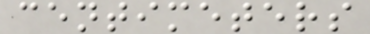centimeters
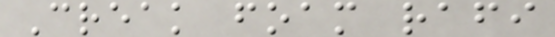Creak foam rafi
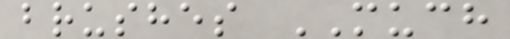brushes MUCH
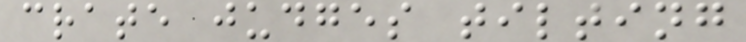crate judges tilting
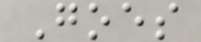Goes
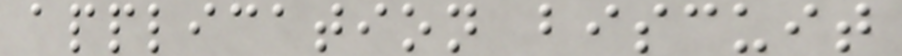application biscuit
